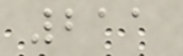211
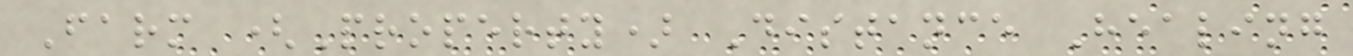Farm (Property) Distance Healing
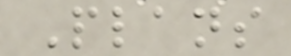Plans
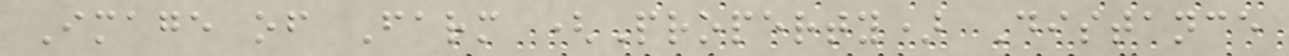Image of Farm (Property) Distance
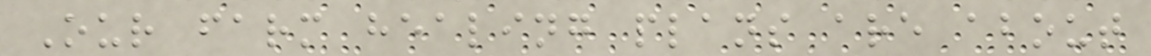Our farm healing plans are about
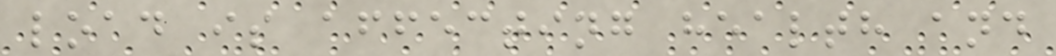load is affecting health and
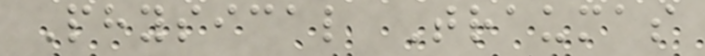Physical Traumas
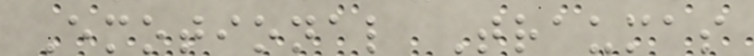Emotional Traumas
